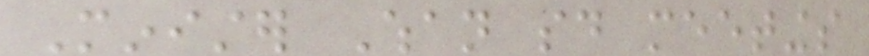Minister Whan said meetings
